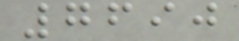7690
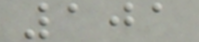101
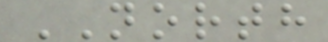NORTH
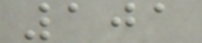101
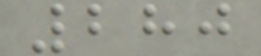280
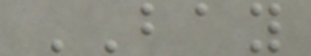BAY
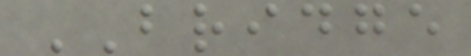BRIDGE
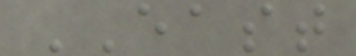EAST
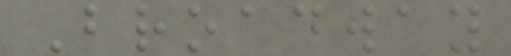Broadway
